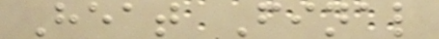Heat Final
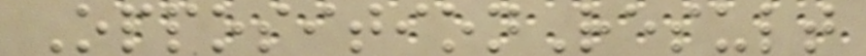OppositionResult
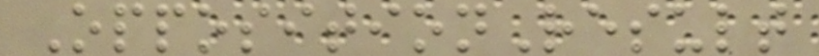OppositionResult
